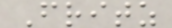Fritz
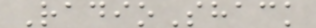RadioShack
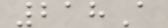218A
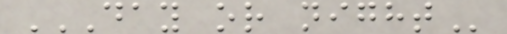DAY OR NIGHT
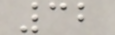32
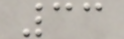33
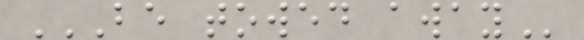BE TOWED AWAY
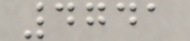4741
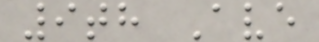9th Ave
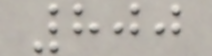800
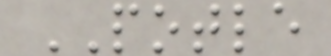POTLE
